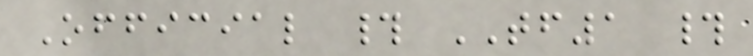Official # TF1 #
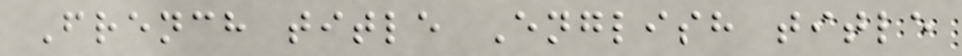French title English title
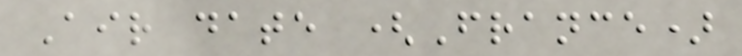Air date (France)
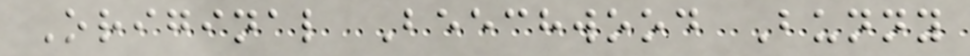Original Beechwood Bunny
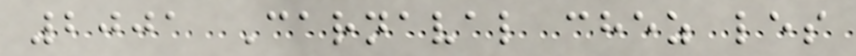2001 Carnaval chez les
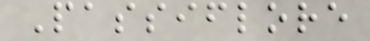Passiflore
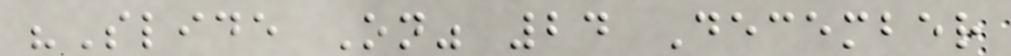"Slide On" 24 December
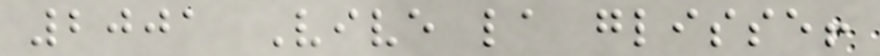2001 Vive la glisse!
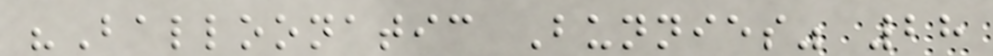"Balloonatic Bunnies" 28
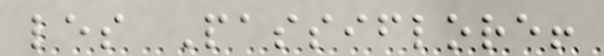les Passiflore!
